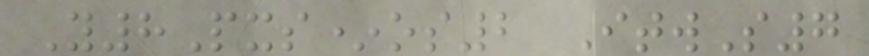Y8Pxs*os2 ItwS7
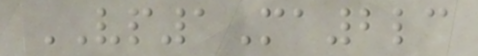VP1Ma2lc
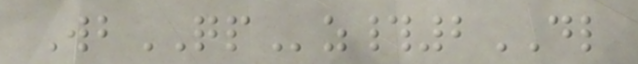WbQPz#2DL
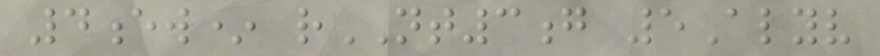4ew* rNT3g 5Alyv
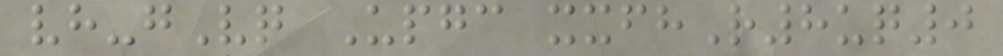vh-gVq Upgc xxfhR8uq0
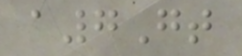a7Gt
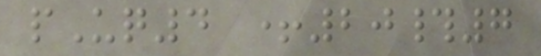pUq4 +20#7
